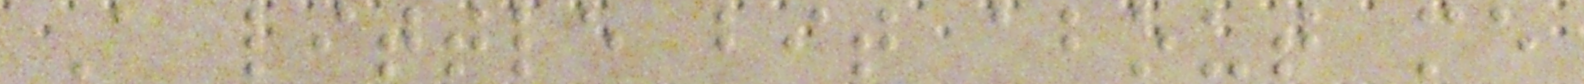A little bit about me
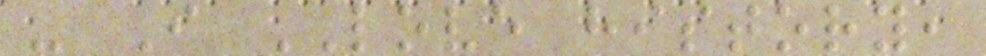- I LOVE history,
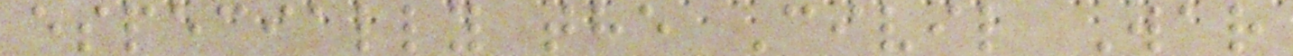especially the Civil War
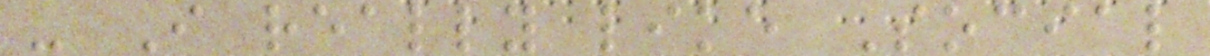- I really like Social
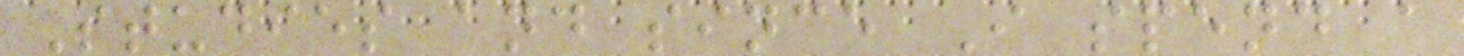Studies and since I spend a
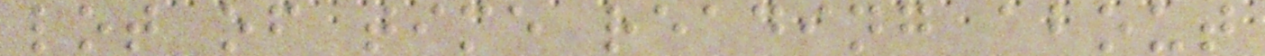lot of time reading about
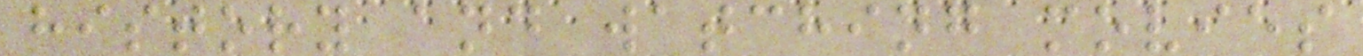history and watching movies
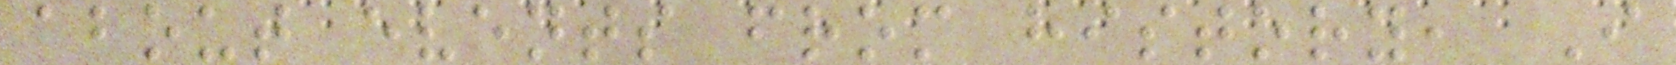about events from history, I
